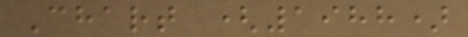Chart (1988)
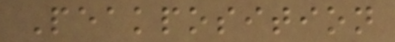Peakposition
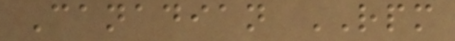Canadian RPM
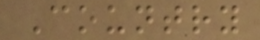Country
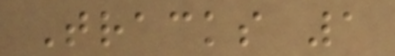Tracks 1
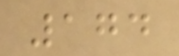174
